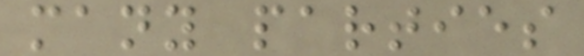many parties
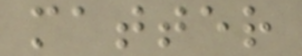matter
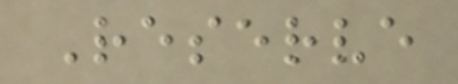Reserve
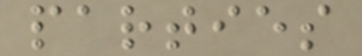parties
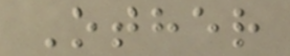Other
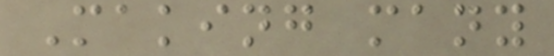Making many
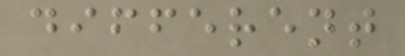different
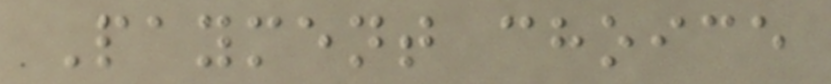Payment choice
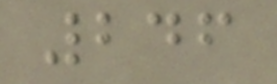246
